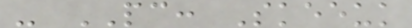- PC: Skeeuk
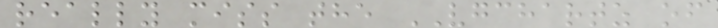really miss the VGCHARTZ of
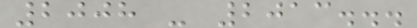2008 - 2013...
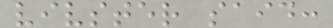vivster said:
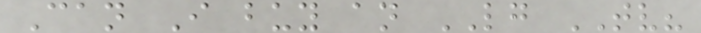Can I buy an LG TV?
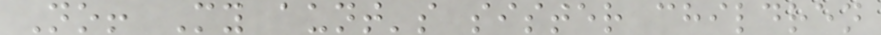No! My aunt's sister children
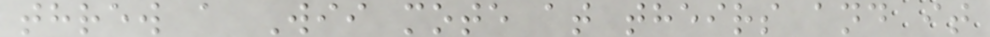threw a Wii mote at theirs and it
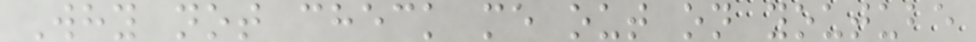Why not check me out on youtube
